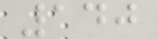140
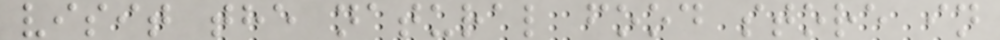visit the natural food store in
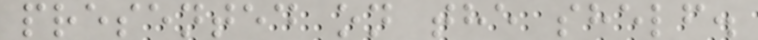presented on the shelf.
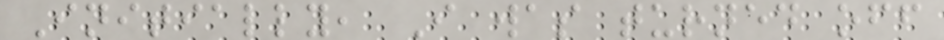Initially, I was turned off
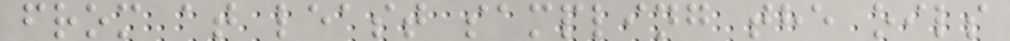from at least sampling the oils
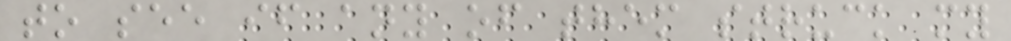to see if any of them struck my
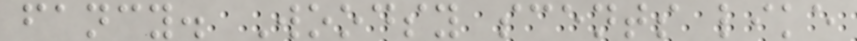fancy. Woodsy scents like
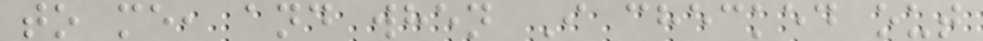to me, and when I checked out
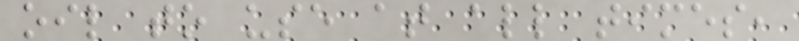oil to use at all times,
